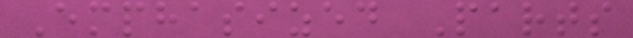Emphasized Parts
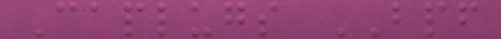Caplugs BPF
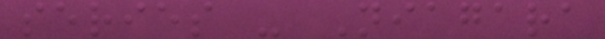series - Niagara
